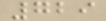729
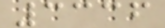3336
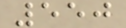550
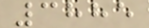3885
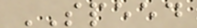SPEED
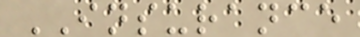INSURANCE
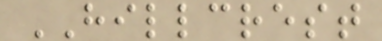HILLCREST
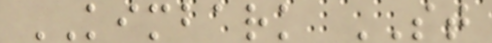KIMBARK ST
